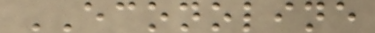ECONOLINE
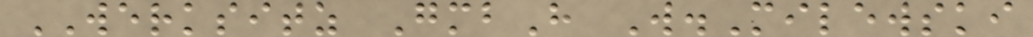WERKSITZ GmbH W.Milewski
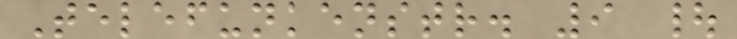Telefunkenstr. 9 |
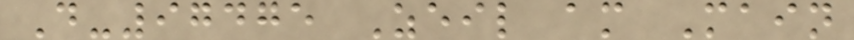D-97475 Zeil am Main
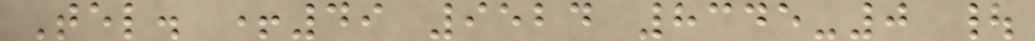Tel. +49 9524 8345-0 |
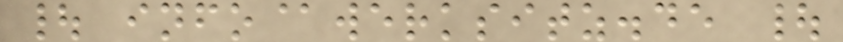| info@werksitz.de |
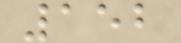152
